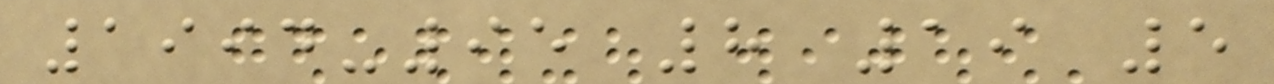1994-95 8 19 5
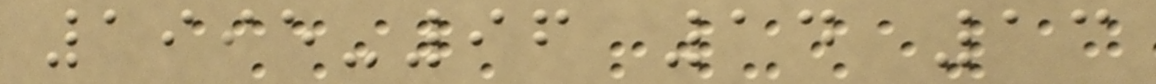1995-96 14 13
